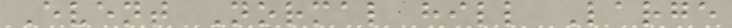Event Normal hill Large
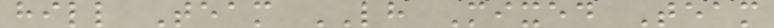hill Team LH Mixed Team
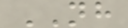NH
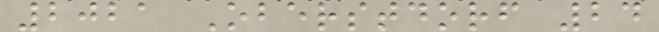2021 Oberstdorf 24
